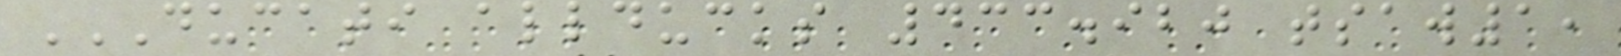DUCATI ALLDUCKS 433.920 TSAW1,
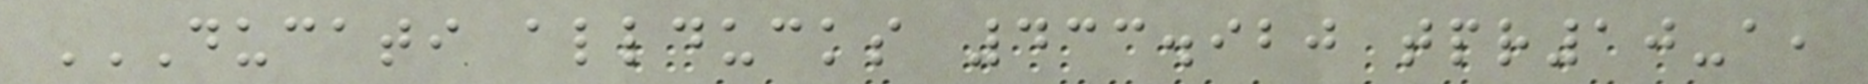DUCATI ALLDUCKS 433.920 TPR10-A,
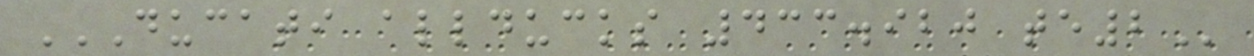DUCATI ALLDUCKS 433.920 TE2
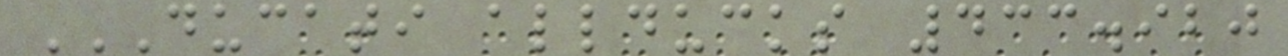DUCATI ALLDUCKS 433.920
